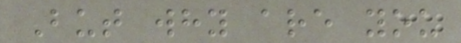But why are you
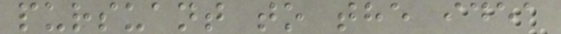pursuant to the idea
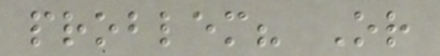problem? Or
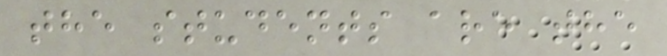the students are the
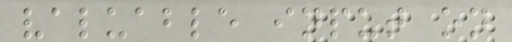valuable input on
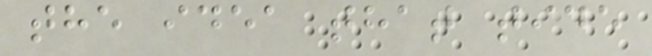the idea that tide
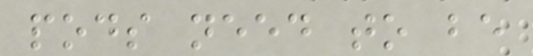pods need to be
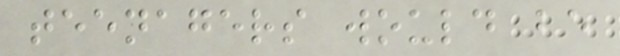teenagers would be
